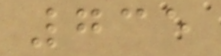735
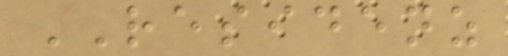RESIDENZ
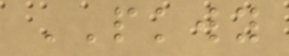PKWY
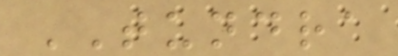TUNDRA
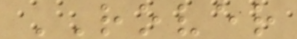ROVER
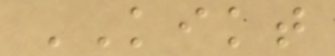KIKT
